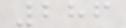286
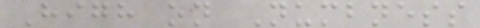High on Numbness
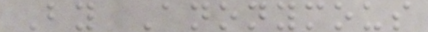By Anonymous
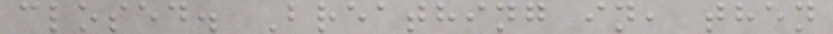closed. Breathing in, then
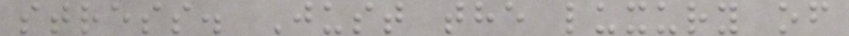stress. Just the luxury of
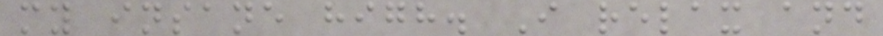my insane high. I relax and
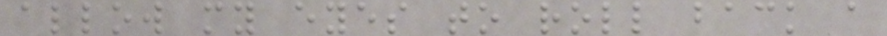allow my eyes to roll back a
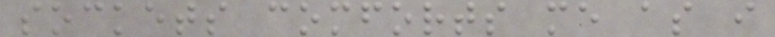sockets comforts me as i
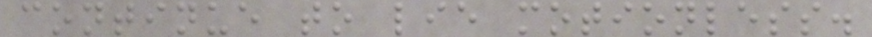continue to lie motionless.
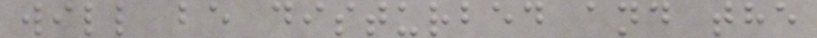will be disturbed and the
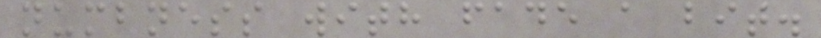numbness with fade a bit.
